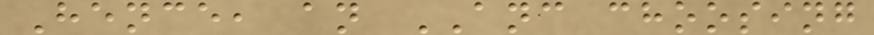Hence, an ANC choosing
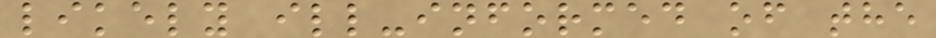likely ill-informed of the
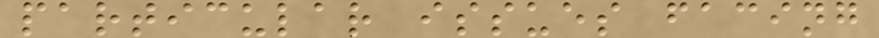particular issues facing
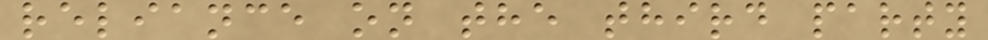reliance on the third party
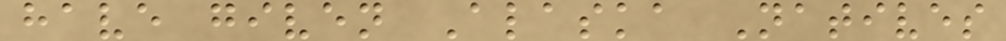have given Alaska Natives
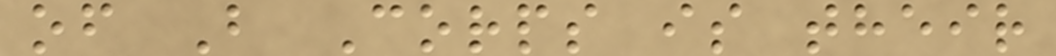of B Corps is their
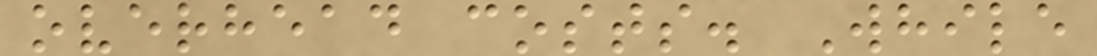overhead costs. While
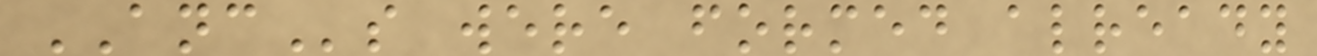ANCs were formed already
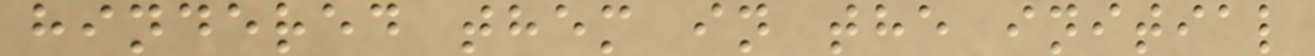hindered them in the initial
